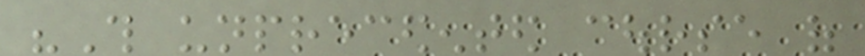"This unprecedented course of
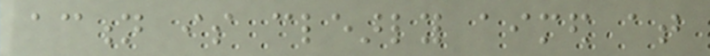action is clearly aimed at
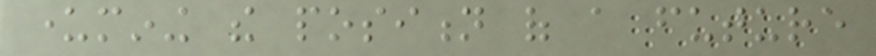undermining the position of a future
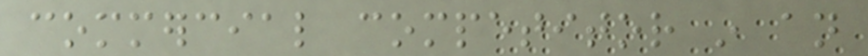commercial competitor in an
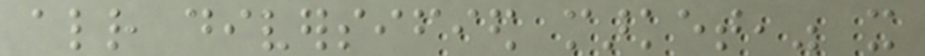already diversified market," it
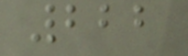222
